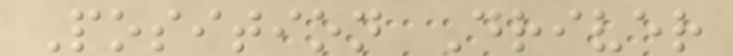Position Driver
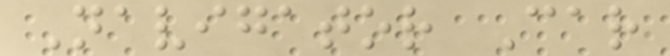Navigator Car
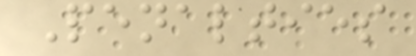Penalties
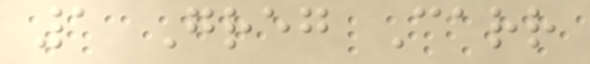1 Greg Carr
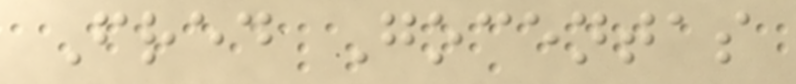Fred Gocentas
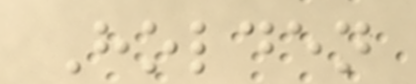Holden
